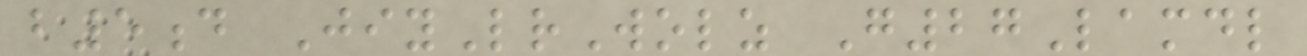b5d JiyLrWolz G27Lamdl
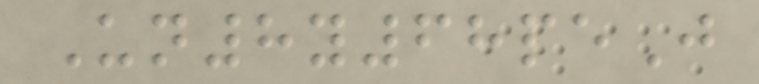Un8y68peJ
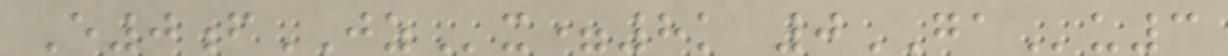E0fJZx=8k 0GAu3
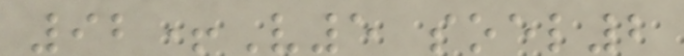92+V5 soel2
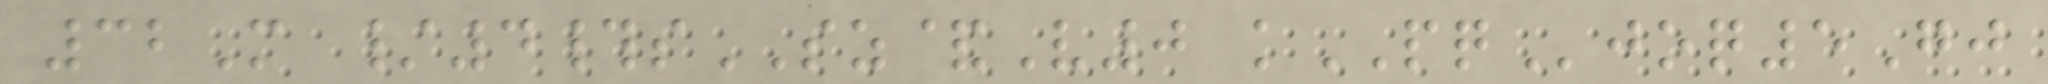32M /4#sSZ&V0 kPQjoq5Gj
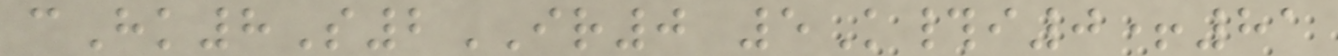cHk8S2IR0 5K#i0+81
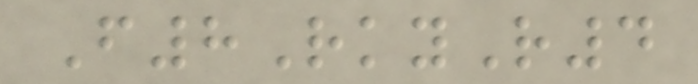F8RkyR4
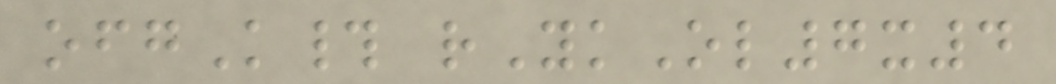ofgK# rYkOl7x4
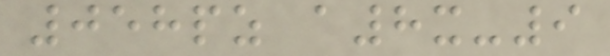058pz a8x-9
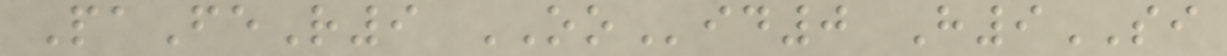PaFeR9 OOid0 H9SI
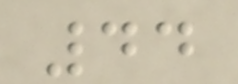44
